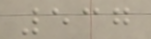537
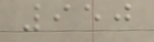950
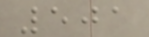501
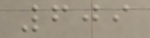609
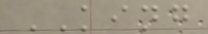KING
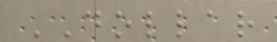DOLLAR
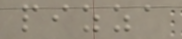pizza
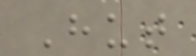Hut
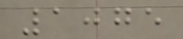1075
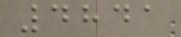4841
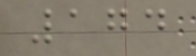174
